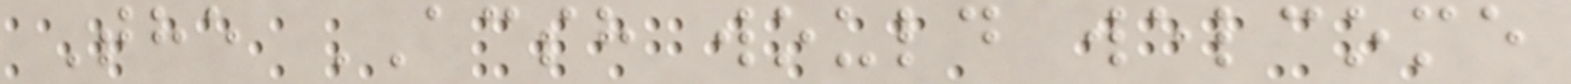The ACSH would welcome
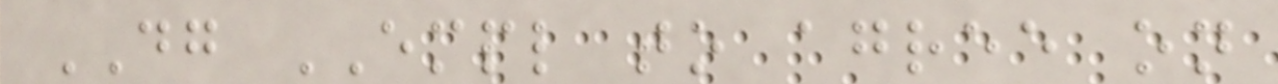DG EMPL to agree on
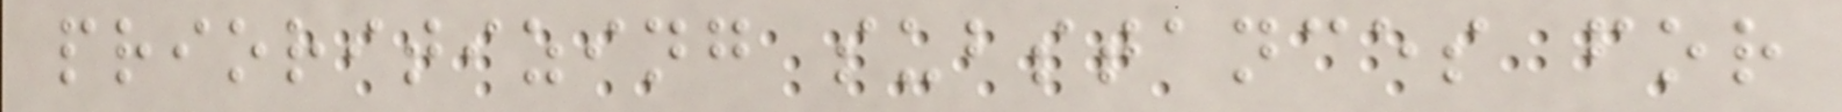prioritizing substances for
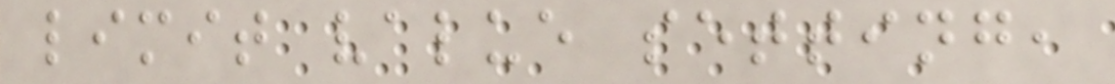limit value setting,
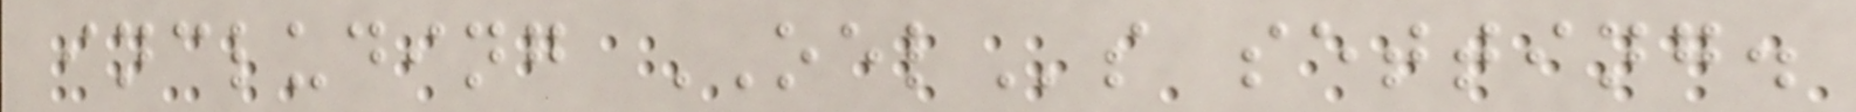including OELs setting.
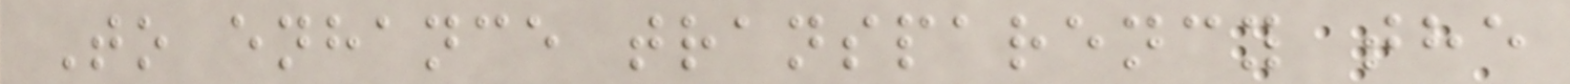To enhance transparency the
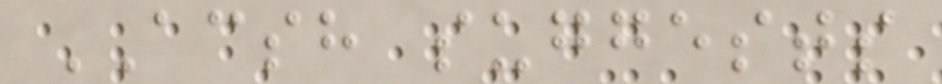ACSH suggests
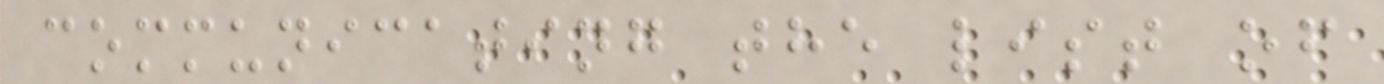communicating the list of
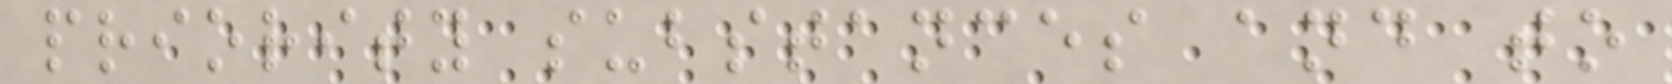priority substances and to
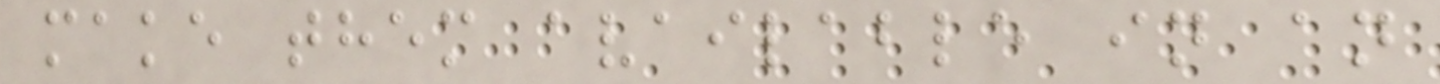make them available in an
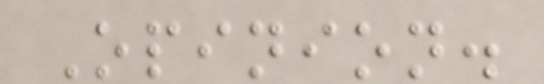Opinion.
